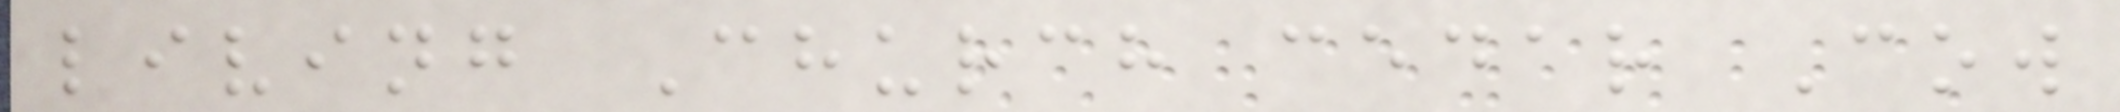living Church cedar Cow
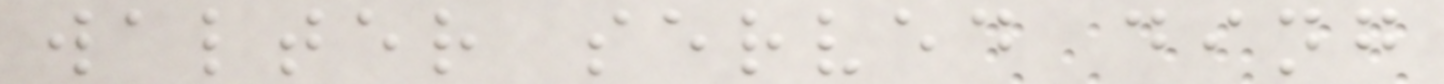walter served ding
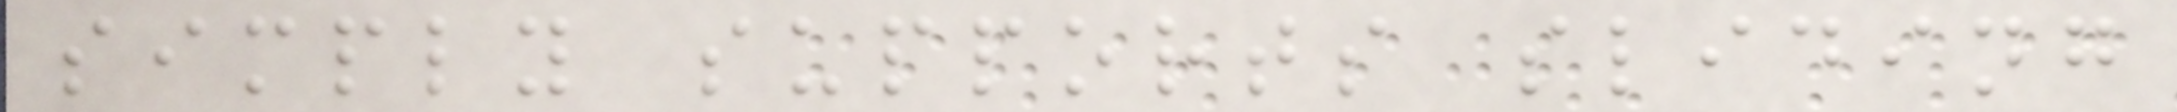simply supports sliding
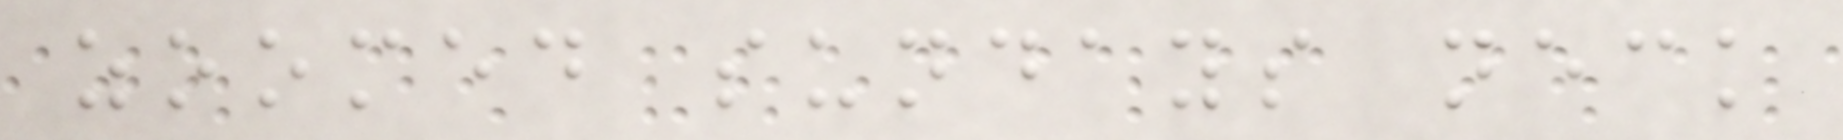zoomed sundays neck
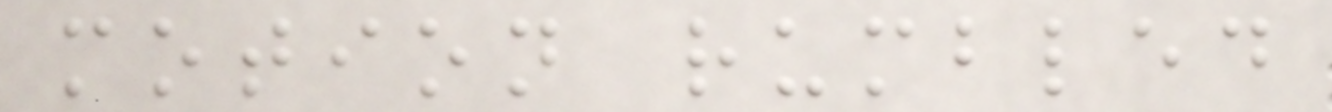motion rumbled
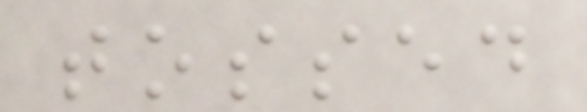tossed
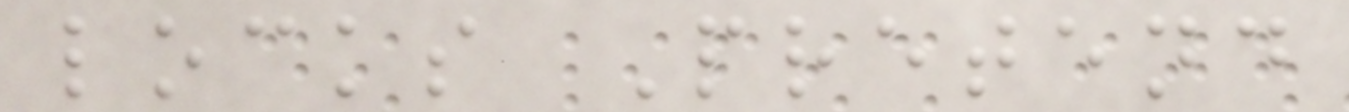locks Pretend
